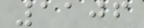1106
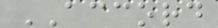ACCORD
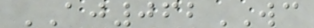AJ062WC
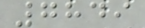7849
